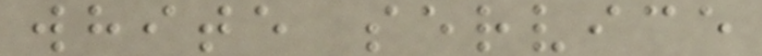white service
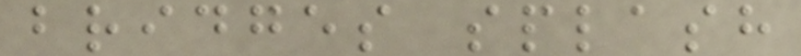bridges splash
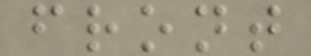front
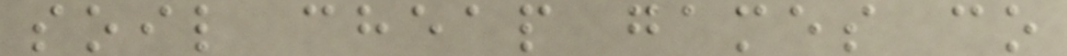soil cheap games co
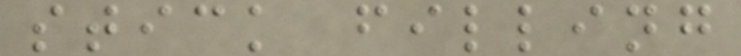stick filling
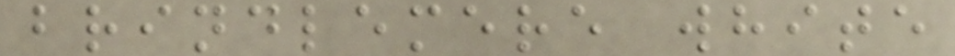brindlemere white
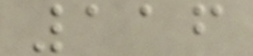116
